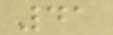41
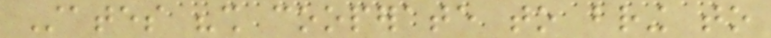States "shall cooperate to bring to
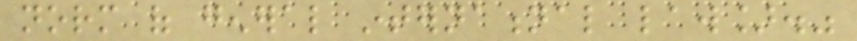norm of general international law]."
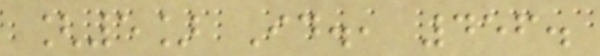[5] Id., 456.
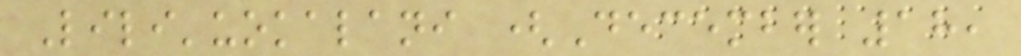Lili'uokalani (December 18,
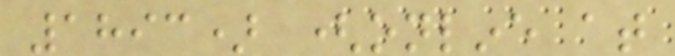1893) (online at
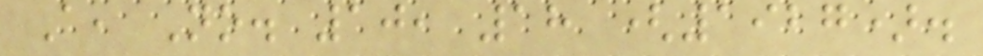A, No. 10, 18 (1927).
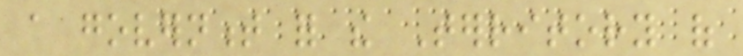a government for the Territory of
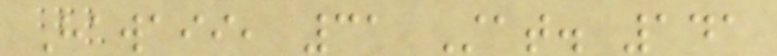Hawaii, 31 Stat. 141
